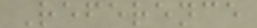Reference
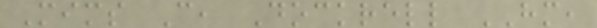Mims C, Dockrell HM,
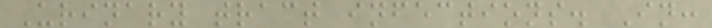Urinary tract infections. In:
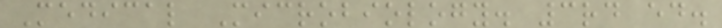Medical Microbiology. 3rd ed.
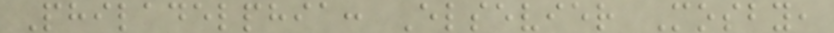Philadelphia: Elsevier Mosby,
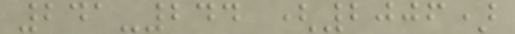241-244 (2006)
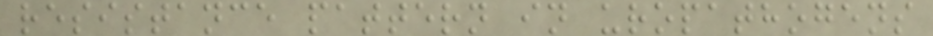resistance pattern in uropathogens
